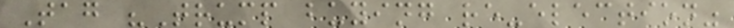Tag "Trump buying re-election"
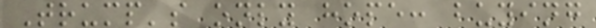Trump's only hope: buying
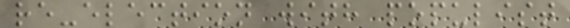re-election with populist
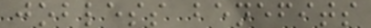jobless benefits
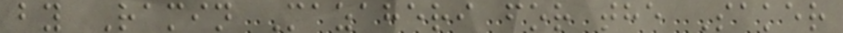by Ramin Mazaheri for the Saker
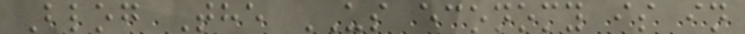Blog The US economy is in
